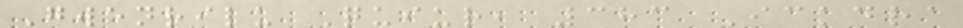Gwenrilu Quiur, 383 Ickdra
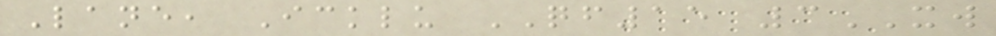Lane, Icklu QF15 3XW
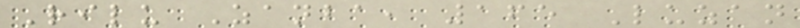Rilu Zanba, 165 Luzan
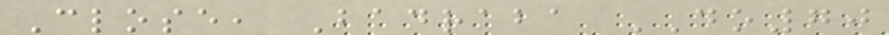Close, Badraba DO70
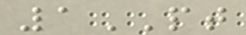1PT
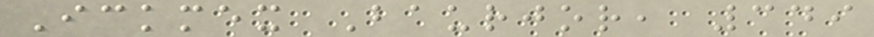Ickmex Baurjor, 349
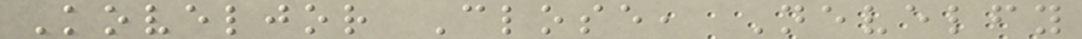Koveljor Close, Nevelfy
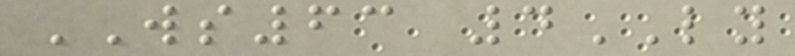WS63 4LY
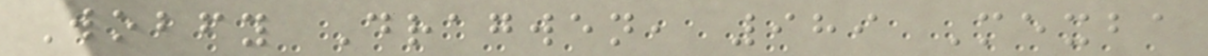Wobfy Dragwen, 989 Mexba
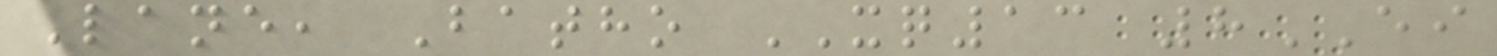Lane, Batho XQ13 8EI
